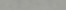58
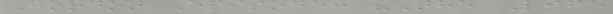Gordon Episode: "The Life
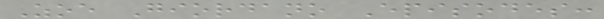Zoe Giordano Episodes:
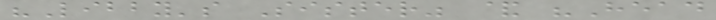"Libby's Sister" & "Head
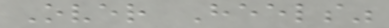Over Heels"
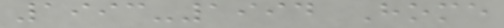1993-1994 Home
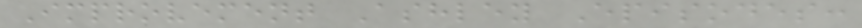Improvement Ashley Episodes:
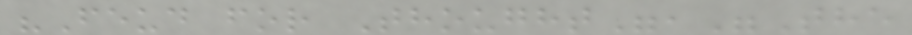"Feud for Thought","The
